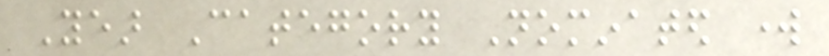Year Category Nominated work
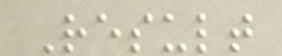Result
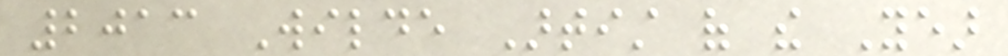2013 Wilde Artist of the Year
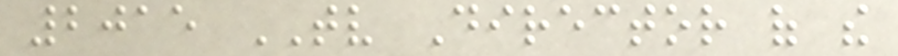2015 TV Director of the
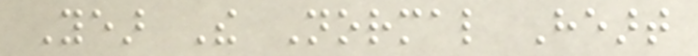Year The Normal Heart
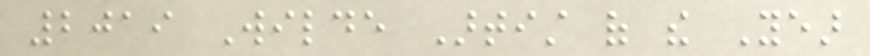2019 Wilde Artist of the Year
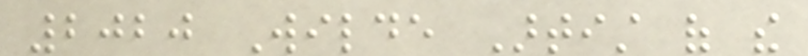2020 Wilde Artist of the
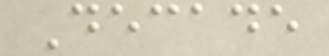Decade
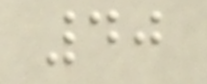40
